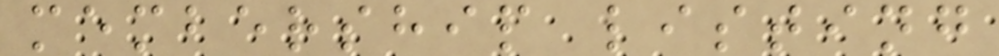membership listing
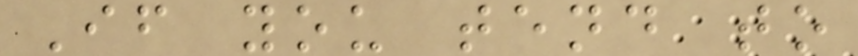If you tend to
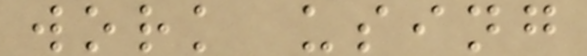work using
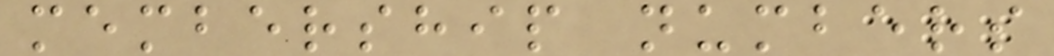membership numbers
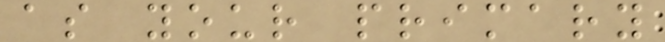as your primary
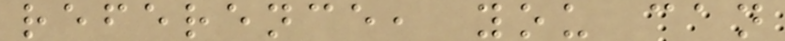reference, you can
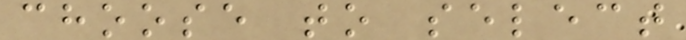choose to select
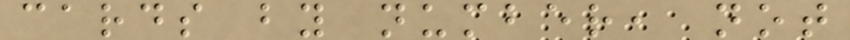cards by number, not
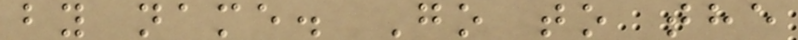by name. Go to the
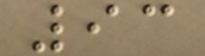93
